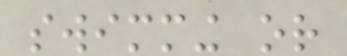swimming or
